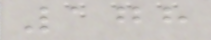178
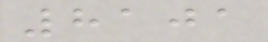8101
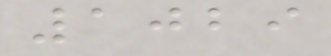1029
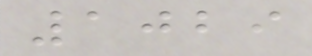1029
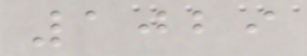1029
